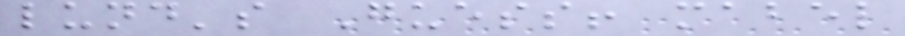lund's Guess! mabel
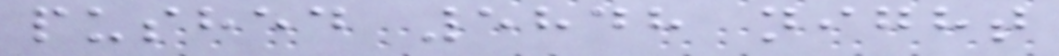pushed 5848 night
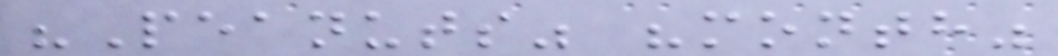"Peanuts" "month"
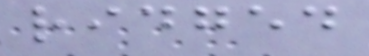ridged
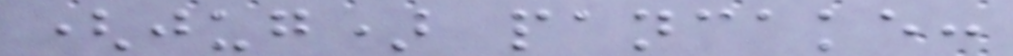(jug) pancake:
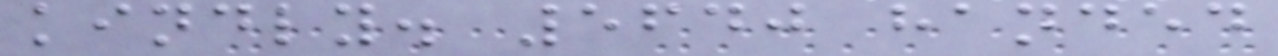kindly. 5640 handed
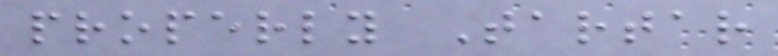properly Tartar
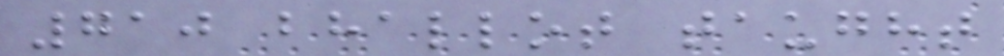710 bhallot taught
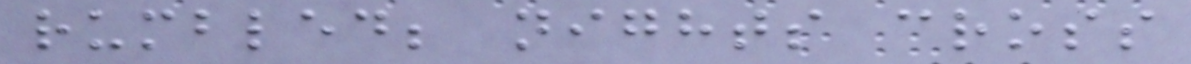rumbled; nights cross
